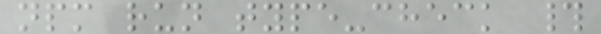npm run type-check #
